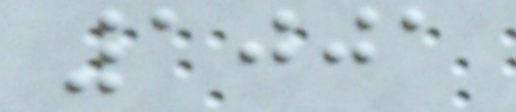1001
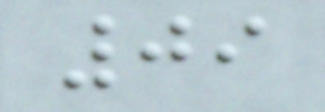09
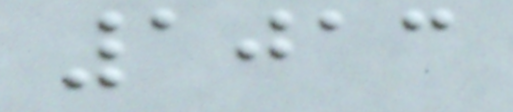1013
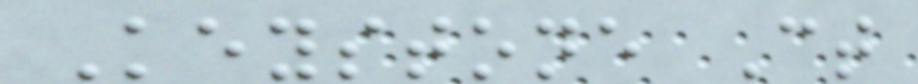Keystone Ct
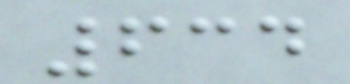634
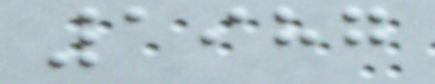1987
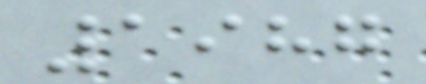1987
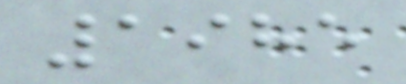1985
